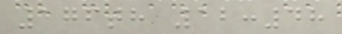176th 12:48
